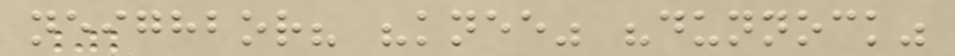neighbor? "knee" "dunnock"
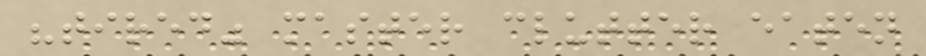"tired" master clutter eaten
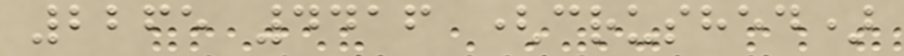2265 4416 (crushed)
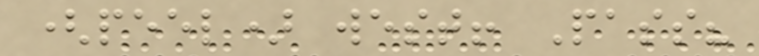(peel) west! Pass?
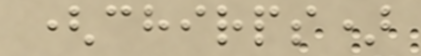(chirps)
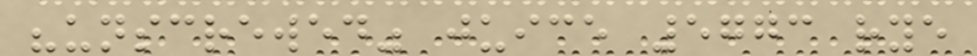"unscrewed" juice 5773 rye
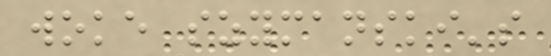woke szymanski's
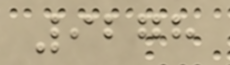9278
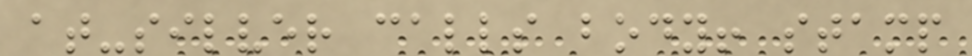at-silver calls body! stamp
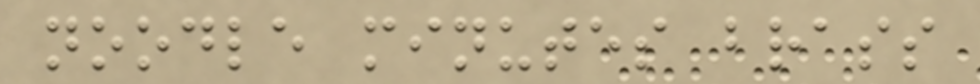noodle minutes brass
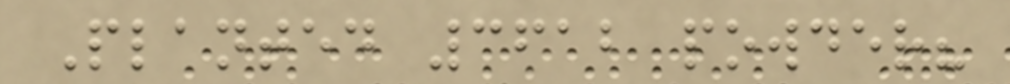Planted 3612 powder?
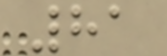81
